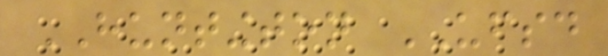HUNTINGTON UFSD
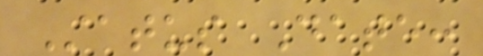Status Date:
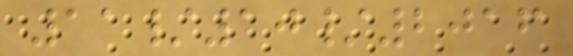11/10/2016
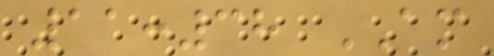11:38 AM
